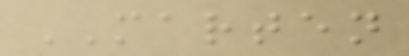MARTEN
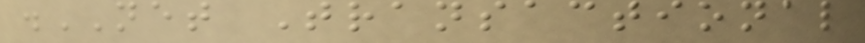.NET Transactional
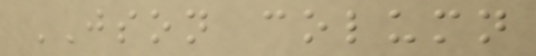JSON column
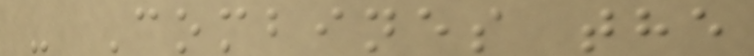- Combines the
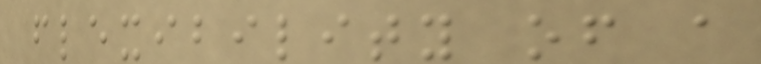flexibility of a
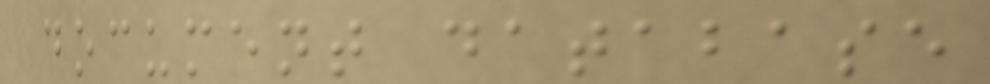document database
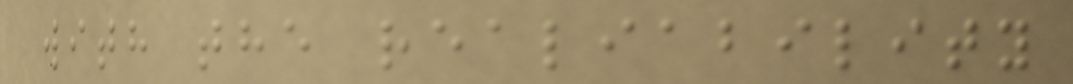with the realiability
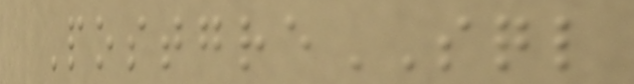PostgreSQL
